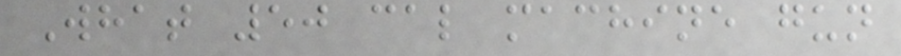What 50 cal machine gun
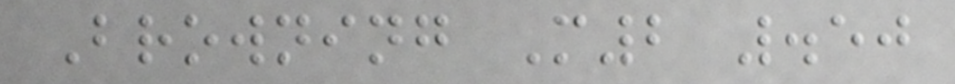Browning M2 .50
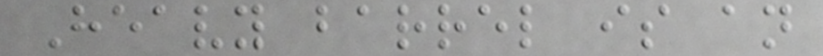Heavy barrel is an
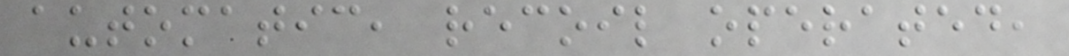automatic, recoil operated,
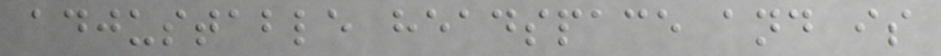adjustable headspace and is
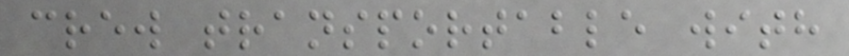crew transportable with
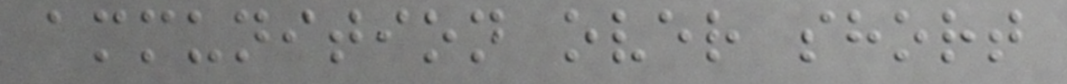ammunition over short
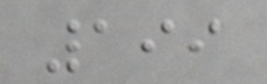199
